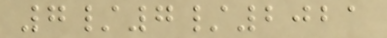7/7/2021
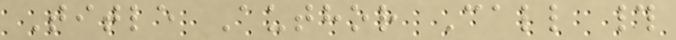Title Author Call #
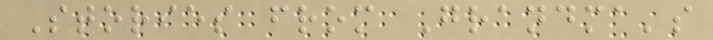Stories from Grandma's
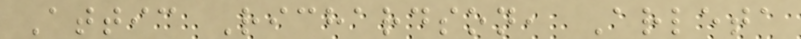Attic Richardson, Arleta
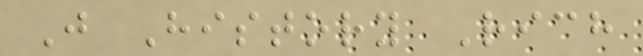J History Rich
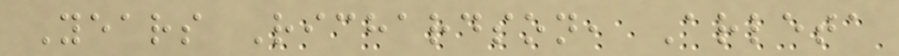Years Richardson, Arleta
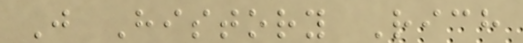J History Rich
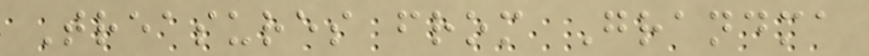Treasures from Grandma
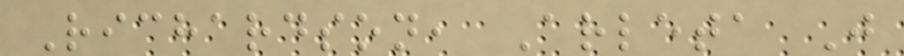Richardson, Arleta J
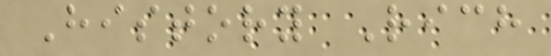History Rich
